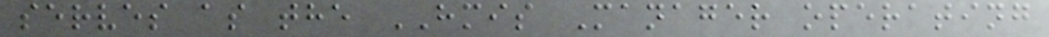serves as the HMIS Manager operating
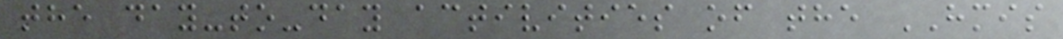the day-to-day activities of the HMIS
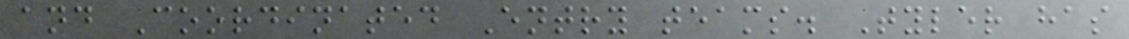and Coordinated Entry teams. Tyler has
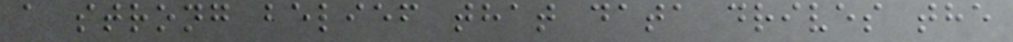a strong belief that data drives the
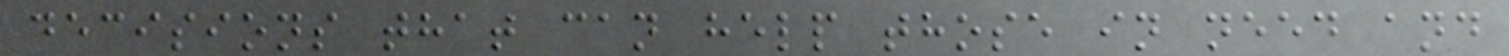decisions that can help those in need and
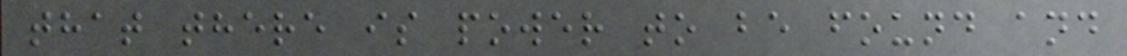that there is power to be found and
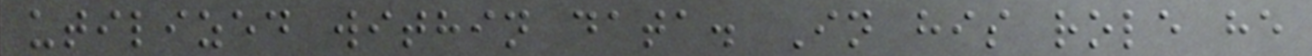utilized within data. In his role he
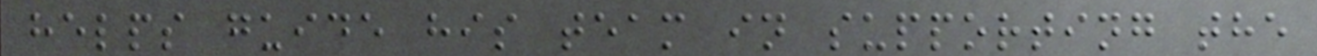helps guide his team in supporting the
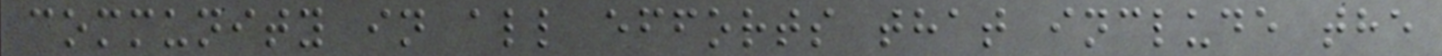community in all efforts that include the
